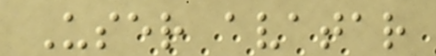User avatar
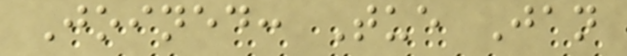Joined: Tue Jan
